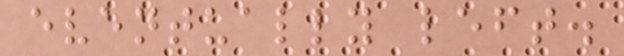eventually left.
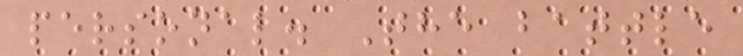personal. The battle
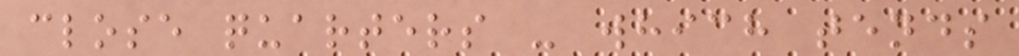close quarters - which tends
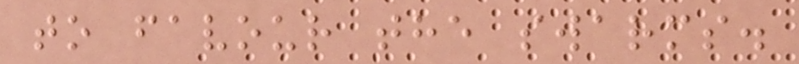to favour the swarms.
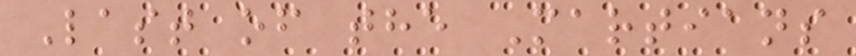Last of the Martians
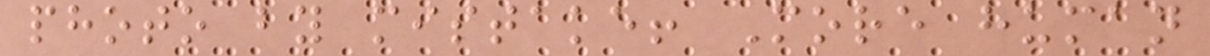photo by mistake! More human
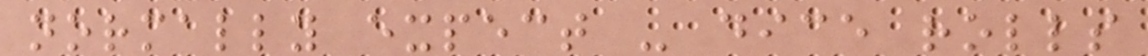normally expect - dice rolls
